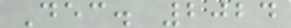Dec. 2024
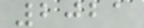2021
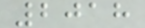2018
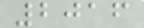2016
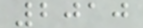2010
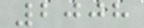2008
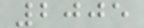2005
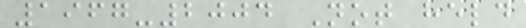1967-2004 Not held
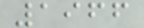1966
